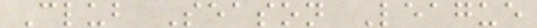Club Season League
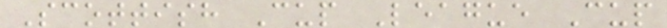Scottish Cup League Cup
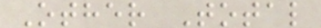Other Total
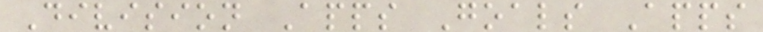Division Apps Goals Apps
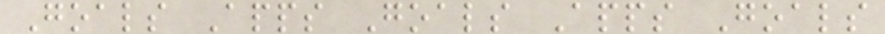Goals Apps Goals Apps Goals
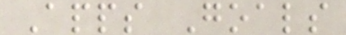Apps Goals
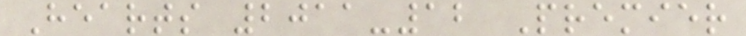Hearts 2011-12 Premier
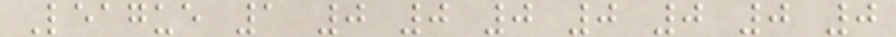League 1 0 0 0 0 0 0 0
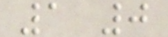1 0
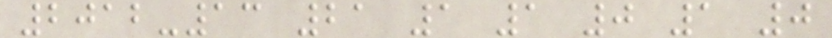2012-13 21 1 1 0 1 0
